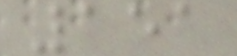151
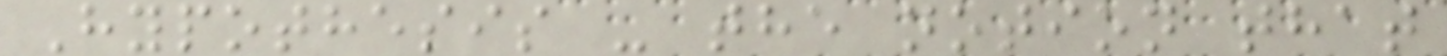Hypothesis - the notion that
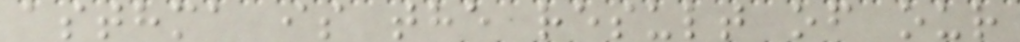asthma is the result of our
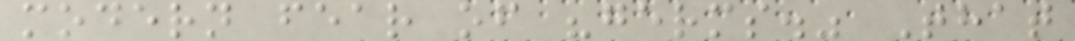modern fear of "germs." That
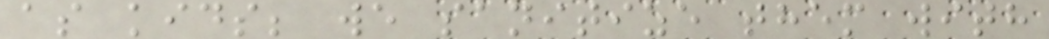as kids; we sanitize them with
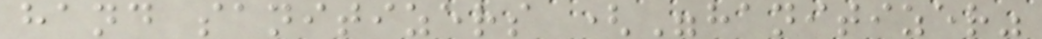hand sanitizers ("hanitizer"
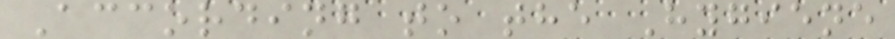According to the Hygiene
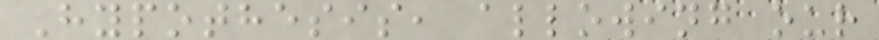Hypothesis, allowing our
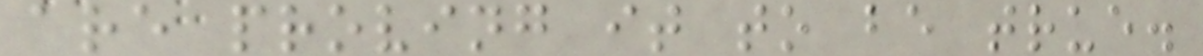are proving it to be true.
